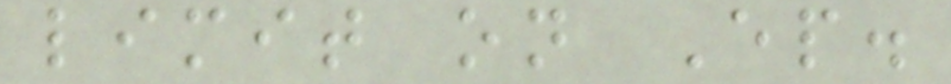limit on Ep.
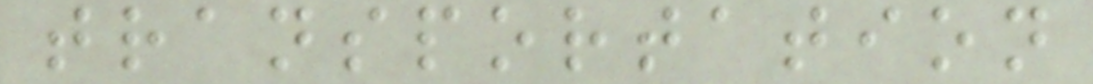transportation
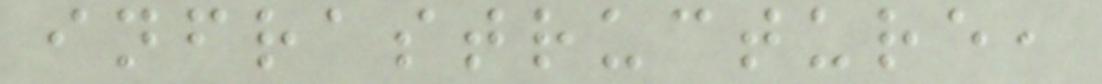infrastructure,
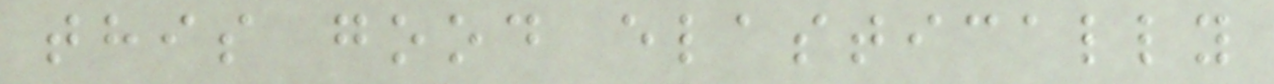this good elastically
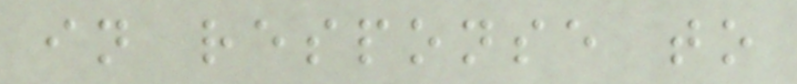in response to
